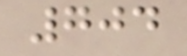704
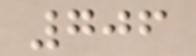706
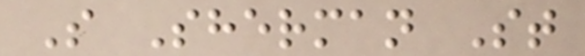S Sherman St
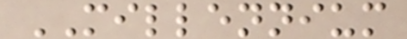MILLENNIUM
